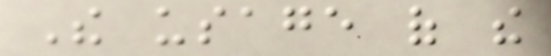The usage of the
